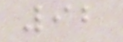92
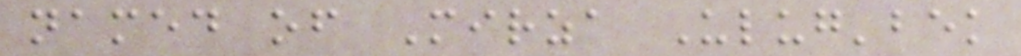named of Mirza Ulug'bek
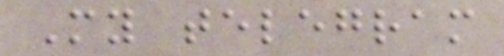My telegram
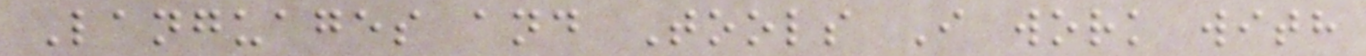Languages and Tools I work with
